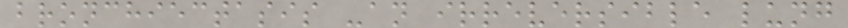bronchiectasis -an irreversible lung
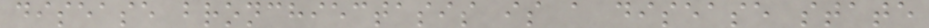disease bronchiectasis is a disease state
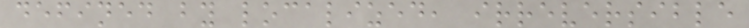defined by localized, irreversible
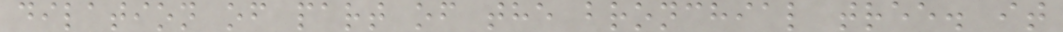dilation of part of the bronchial tree. it
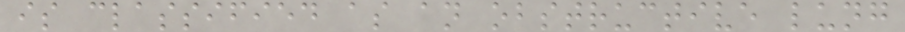is classified as an obstructive lung
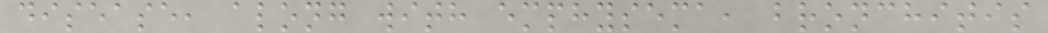disease, along with emphysema, bronchitis
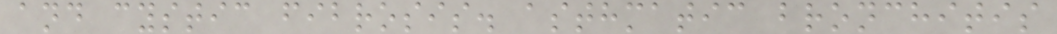and cystic fibrosis. asthmatic bronchitis
